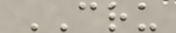CRU
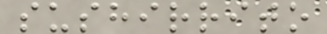sushirrito
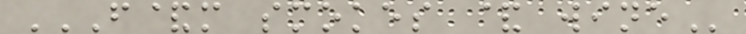F&M SMOKES & WINE
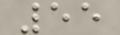55
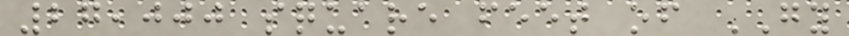27,000 square feet of GY
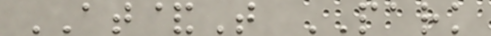AT&T PARK
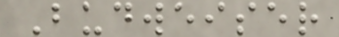Budweiser
